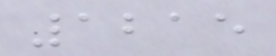1215
